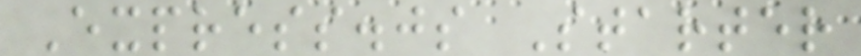Express.js Starter
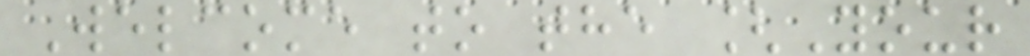Welcome to the [Your
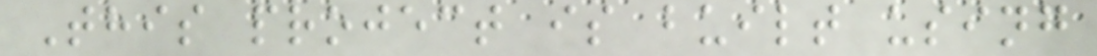This project is built using
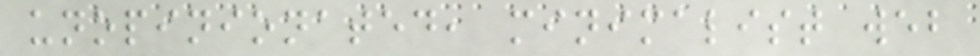unopinionated, minimalist web
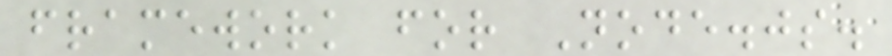framework for Node.js.
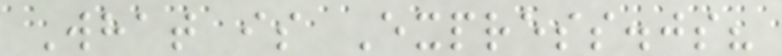What is Express.js?
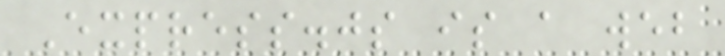Express.js is a web
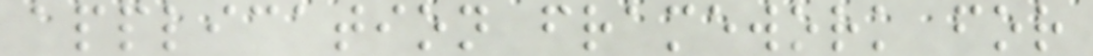application framework for
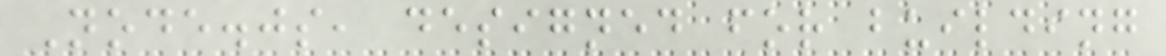Node.js, designed for building
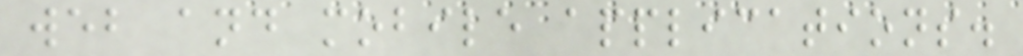web and mobile applications.
